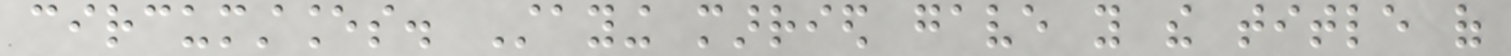circumstances. Staying married gave you the title of
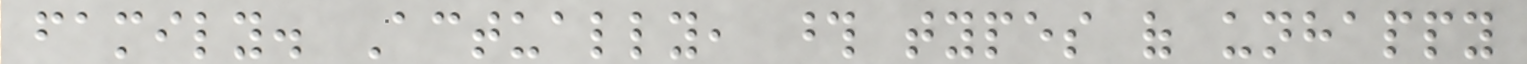family. Actually, those types of unhappy
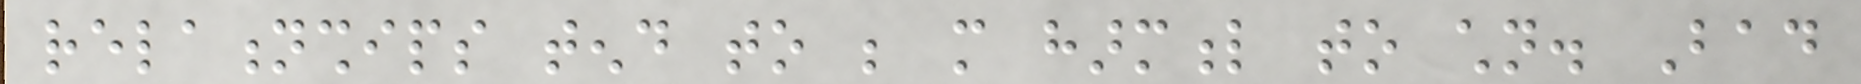relationships tend to be more harmful to children. Bad
